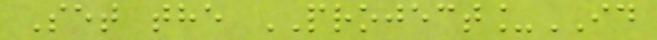Set the PROJECT_ID
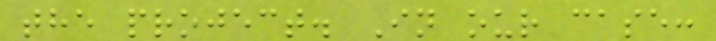the project. In our case:
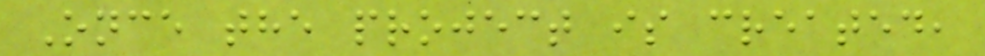Once the project is created,
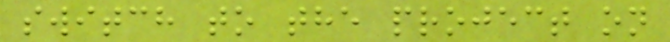switch to the project on
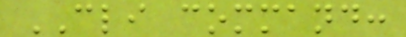CLI command:
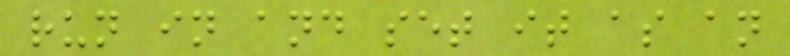run in and set it as an
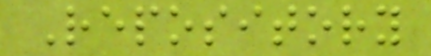Repository
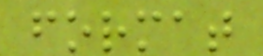format
